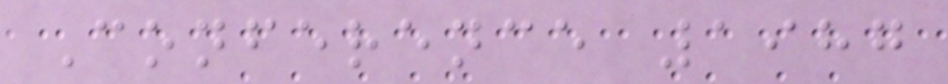Conference 1987
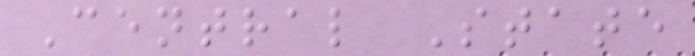Central State
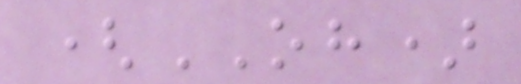(OH)
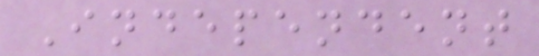Independent
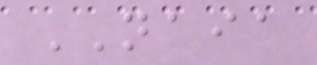NAIA
